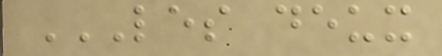LES DEUX
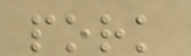pork
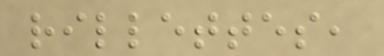rillettes,
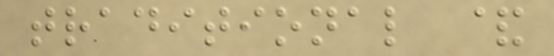traditional &
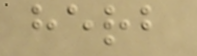herb
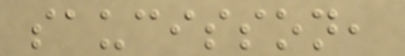saucisson,
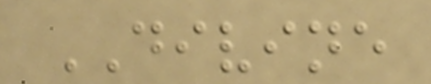DIVINE
